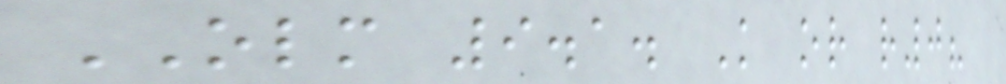OLM 9.1. K or r0?
